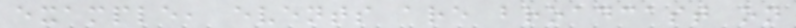example, events are broadcast on
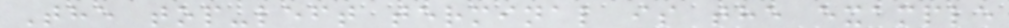The top-left terminal is the example
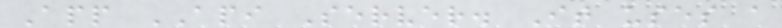App API Server. It uses a
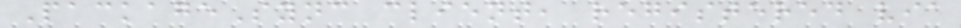PackageSync client, registered via
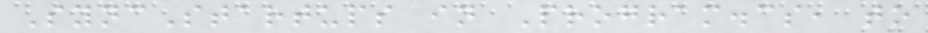SyncStartups in Program.cs, to
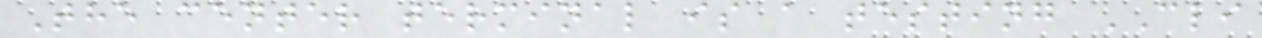The center terminal is a testing CLI
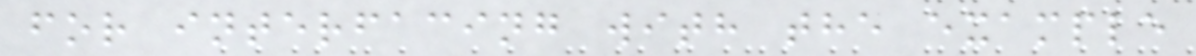for interfacing with the example
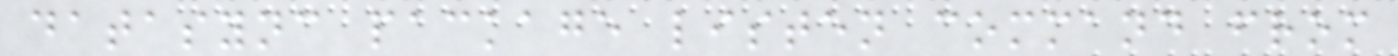datasync package listen command from
